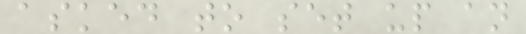asked to set up an
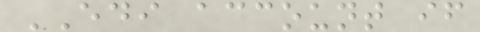EDI account if
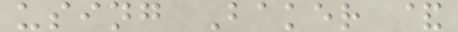using Baker &
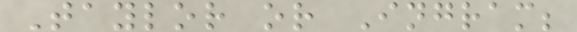Taylor or Ingram;
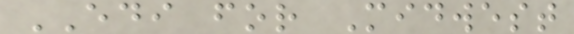EDI for Midwest
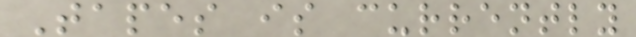Tapes is currently
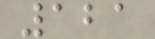121
